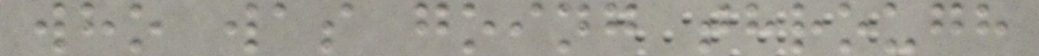who was going through
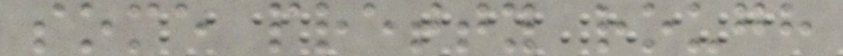some pretty rough
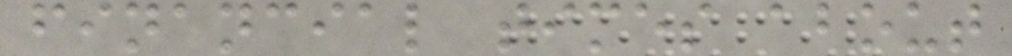financial times about
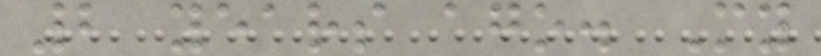2 years ago. My
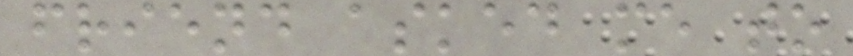friend asked me to
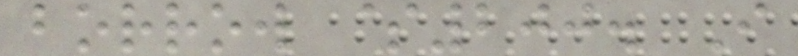borrow $200. I
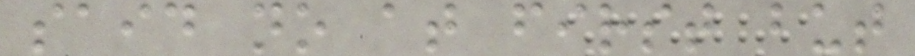said no at first but
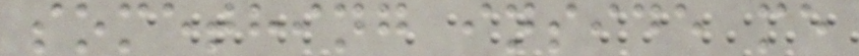something inside me
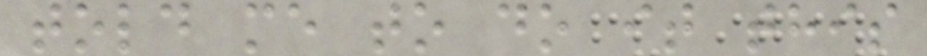told me to do it this
